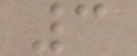3
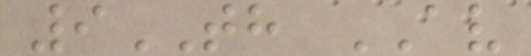9TH AV
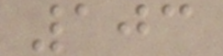103
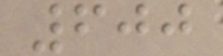600
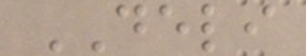DELI
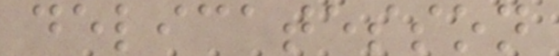delicatesson
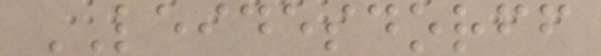LEIDESDORFF
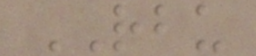RBU
